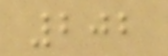202
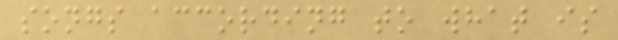songs according to what is
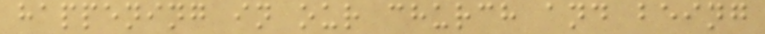happening in our church and being
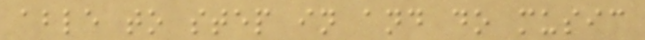able to step in and do music
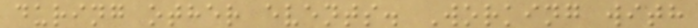during other events. Working with
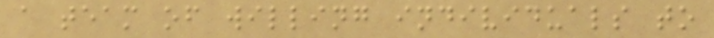a team of willing individuals to
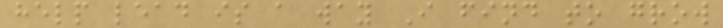help lead is a way I find to grow
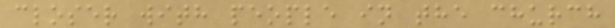closer with people in the church
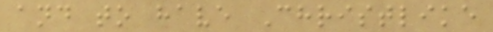and to have Christlike
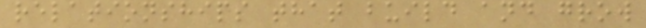relationships that build and grow
